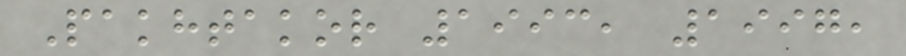Pakhtakor 1993, 1997,
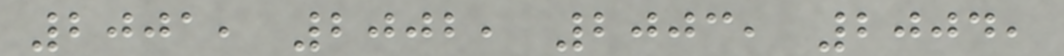2001, 2002, 2003, 2004,
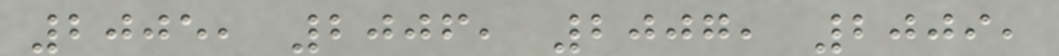2005, 2006, 2007, 2009,
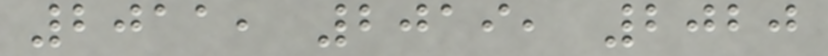2011, 2019, 2020
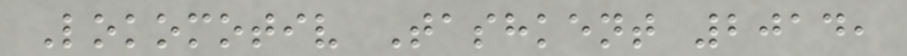Lokomotiv Tashkent 2014,
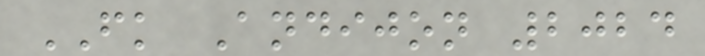FK Andijon 2024
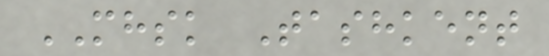MHSK Tashkent
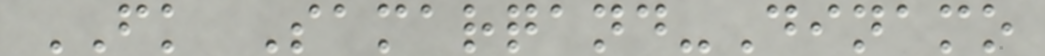FK Samarqand-Dinamo
